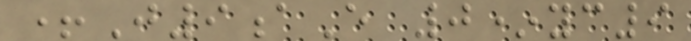+J9aE 0*yc9
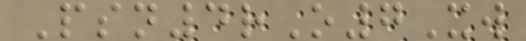Psn4rO7Xw
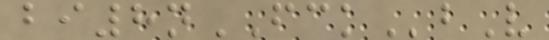bi8nFCKbV
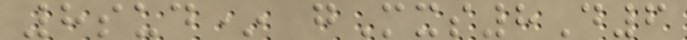8sud* gMxs8D6
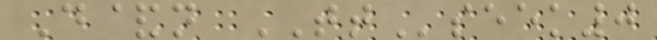D&n TTseek0
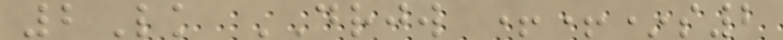2Lk DRJW ++*s2
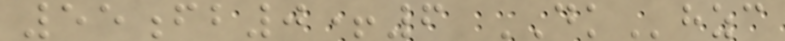55fb0+6 DKhzc
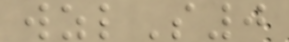wzlS0
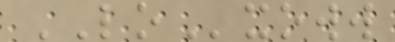LOxoww
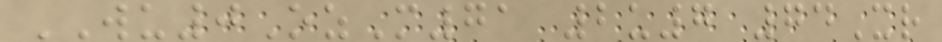WU0OzM71 2u7 74Xr
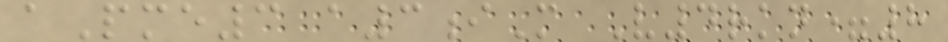aPme3 a3iM V4rkn=8
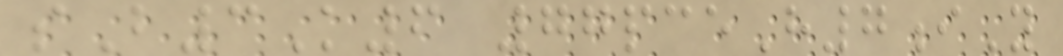sB3K6 77pceH7iY
